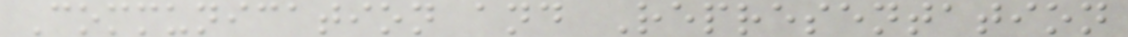Communication and Representation
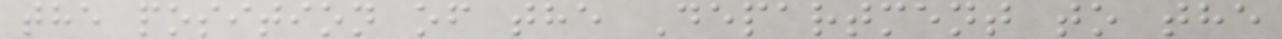the position of the Department to the
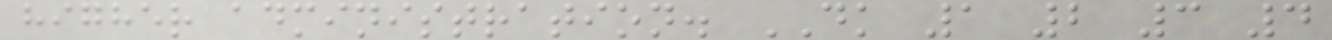higher administration. DK 1 2 3 4
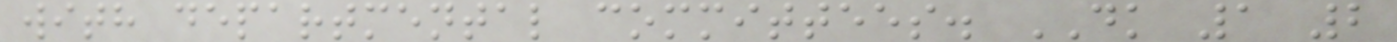with departmental committees. DK 1 2
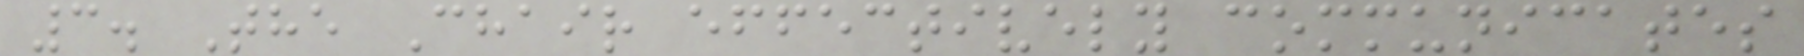3. The Chair effectively communicates
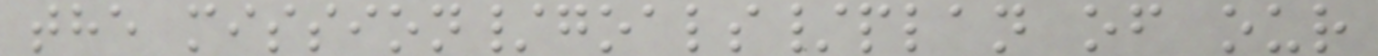the mission/goals/plan of our
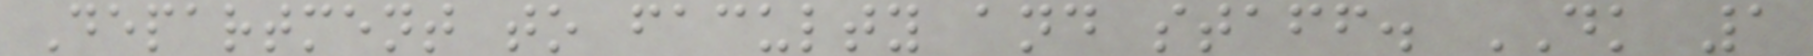Department to faculty and staff. DK 1
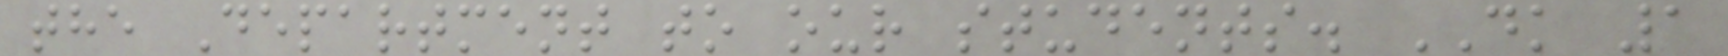the Department to our students. DK 1
